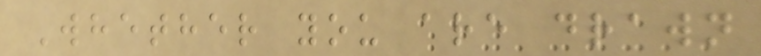Whether you are drawn
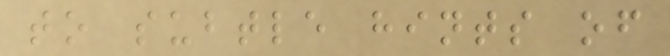to subtle hints of
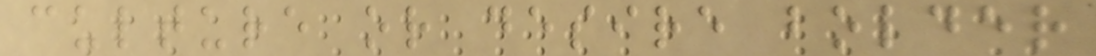culture or desire bolder
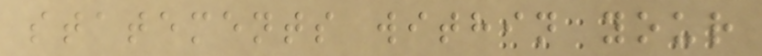statements within your
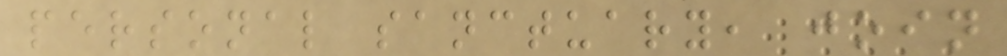personal sanctuary, join
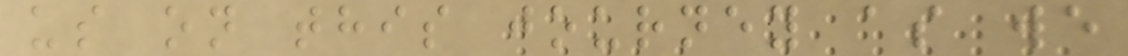us on this journey as we
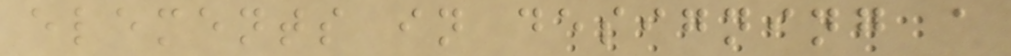elements in designing a
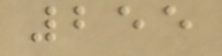255
